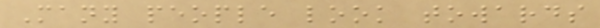Many people look towards
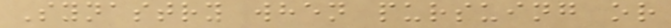Synastry when pursuing or
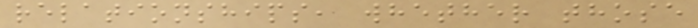relationships, whether those
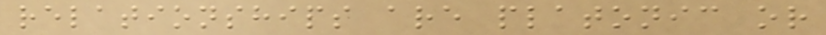relationships are platonic or
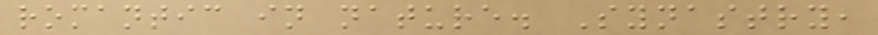romantic in nature. Synastry,
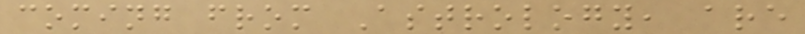coming from Astrology, are
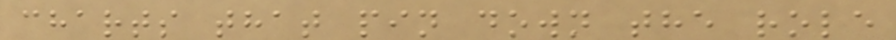charts that pin down the role
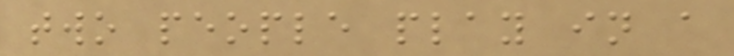two people play in a
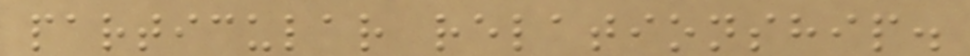particular relationship.
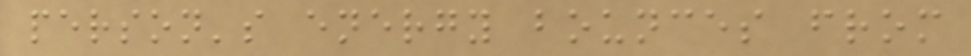person's energy bounces from
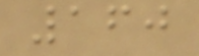160
